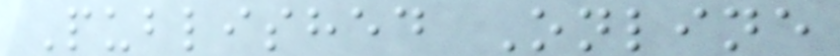Published Online
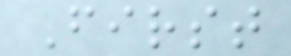First
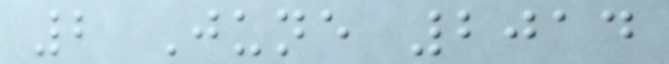2 June 2014
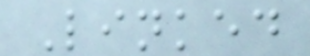Linked
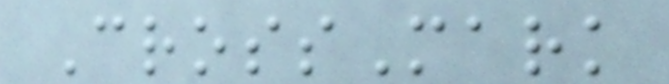CrossMark
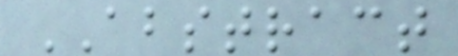ABSTRACT
